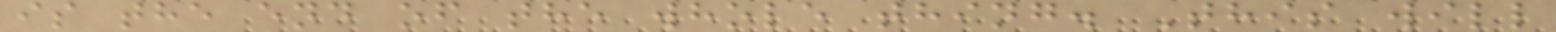is the end of the whole thing. This will
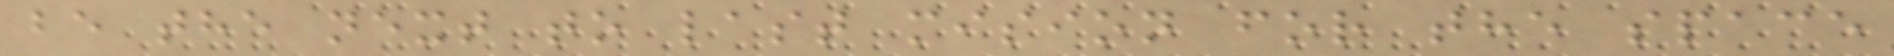be the next to last mision for the space
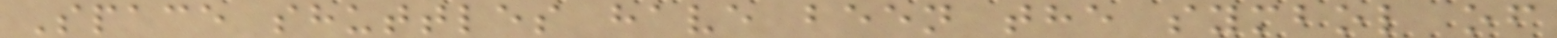Space shuttles have been the symbol of
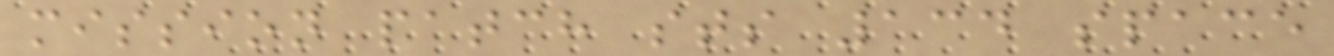mission patch sts 134 space
